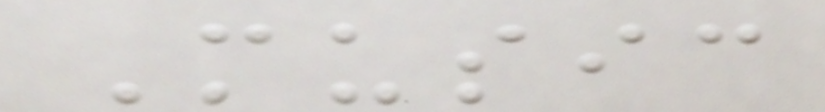Music
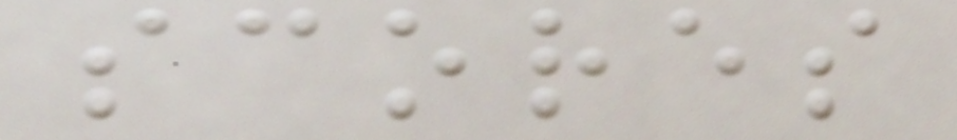scores
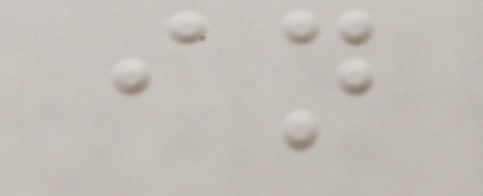in
